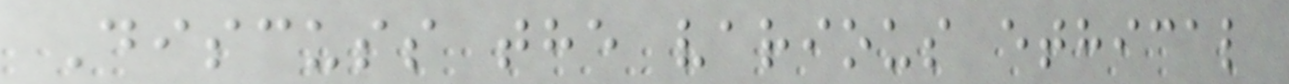Discuss the various ethical
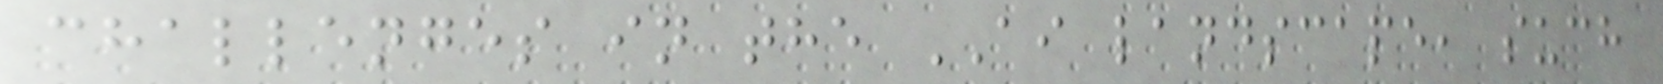challenges in the AI landscape, such
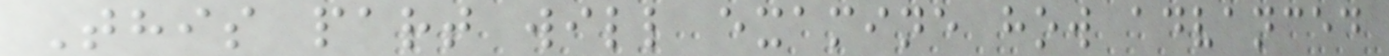This part will examine how advanced
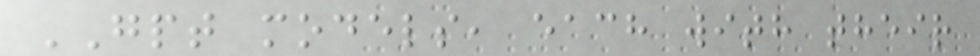GPT models, each with their
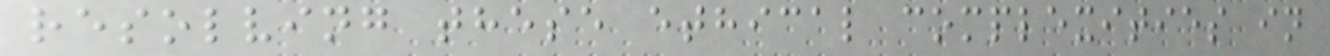resolving these ethical complexities in
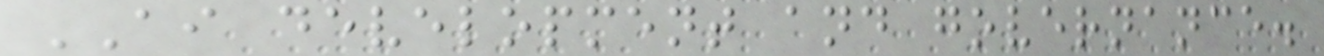AI development and governance.
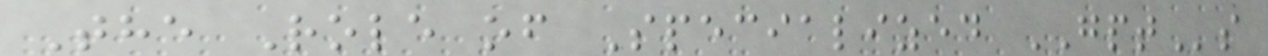The Role of Specialized GPTs
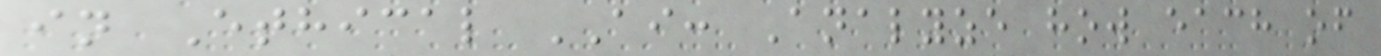in Ethical AI: Analyze how each of
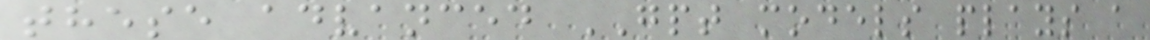these advanced GPT models plays a
